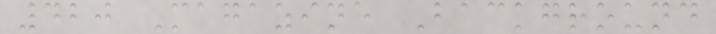420 Magazine Background
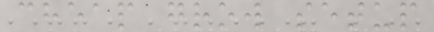cheap grow setup
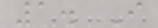1. I
